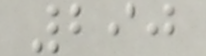290
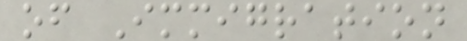of Immigration
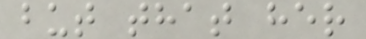but that her
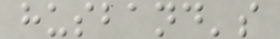husband's
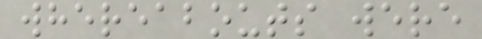whereabouts were
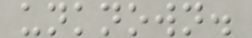unknown.
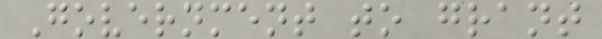Government to grant
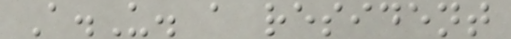A.U. a resident
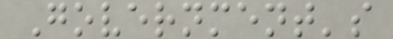Government's
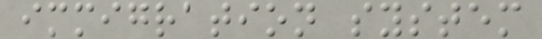immigration system
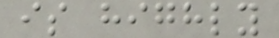is highly
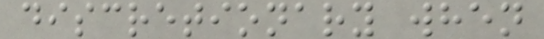discretionary when
